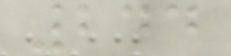244
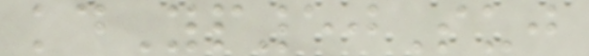kdYp50Suj
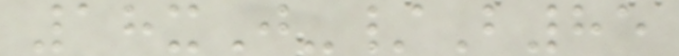18xJ-/B85
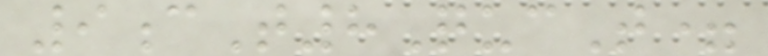9cT8QucT=
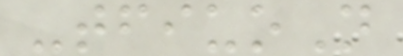-tfiuoN
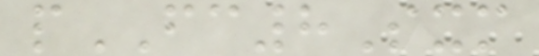pFC8Sxm
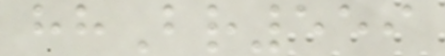hhBr559
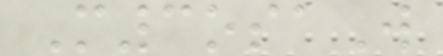M3osaW
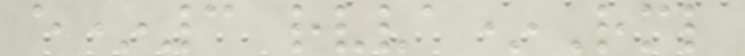e*3 rvva*Rml
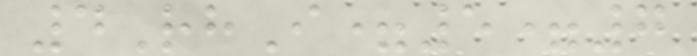4RhI=5=7
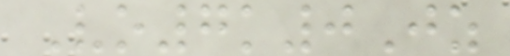Vo7k0Jz
